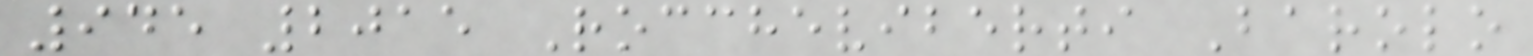945 2015 Roccheviberti Barolo
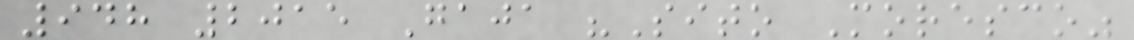948 2015 Gaja "Sito Moresco"
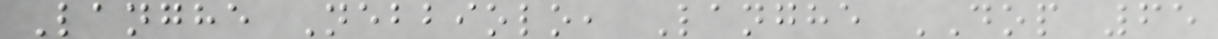Langhe Nebbiolo, Langhe DOP 65
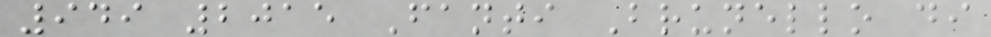949 2015 Fanti Brunello di
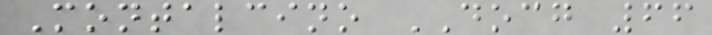Montalcino DOCG 66
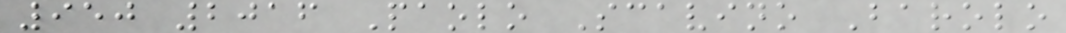950 2016 Paolo Scavino Barolo
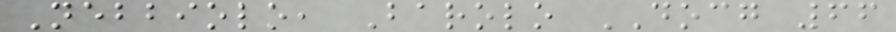Nebbiolo, Barolo DOCG 66
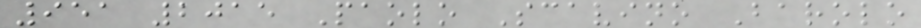951 2015 Paolo Scavino Barolo
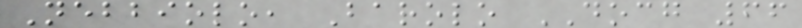Nebbiolo, Barolo DOCG 66
